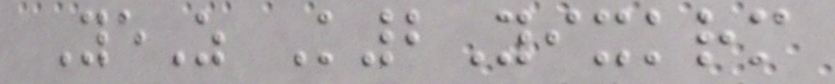YeZ K2Yixkrm
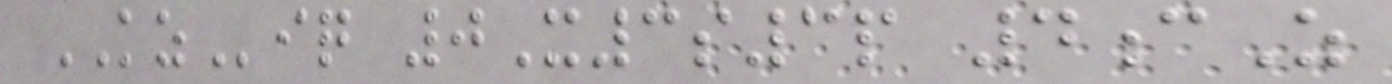KZiq 0X3s3p 4cZ
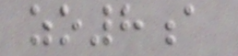zo8a
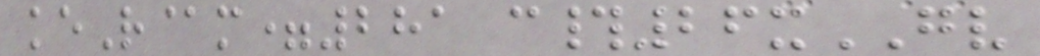keR@m=281 c#26xGV
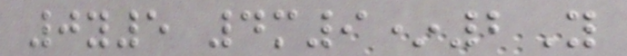0y5 4m9*2Y
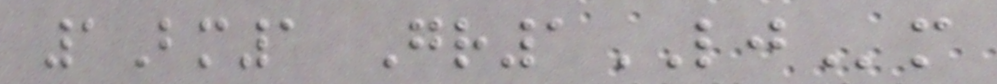1Bm1 Gr1LJm
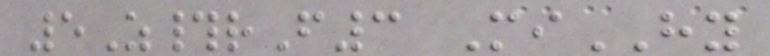5Z#rF3 MiHY
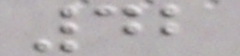42
